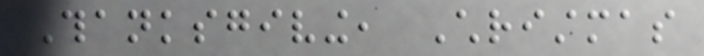Thanksgiving, Christmas
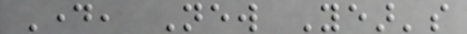Day, New Year's
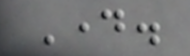Day.
